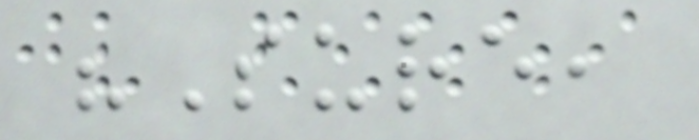"Sure,
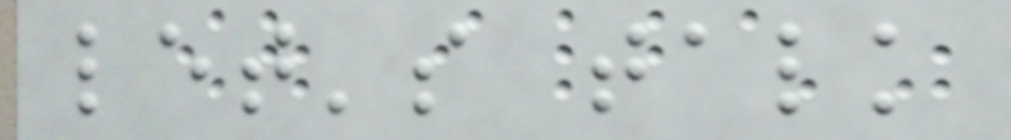let's talk
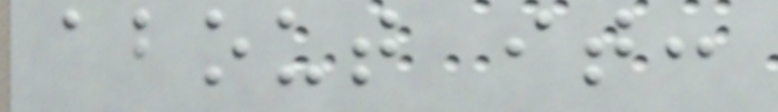about it:
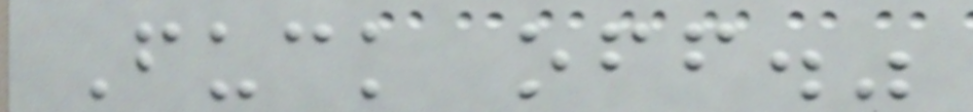Fuck off."
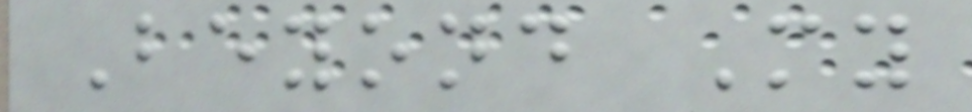Beyond My
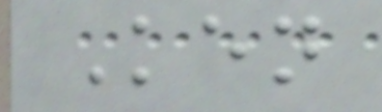Ken
